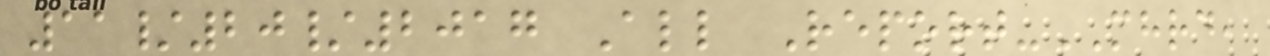11/20/2017 All Report-MHRD,
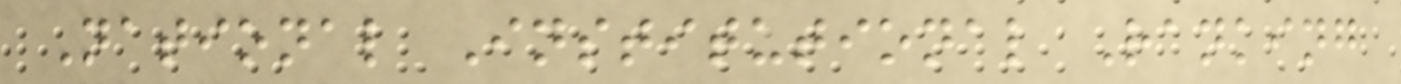National Institutional Ranking
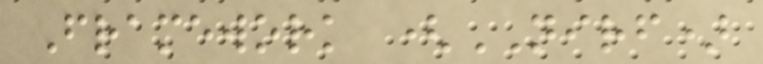Framework (NIRF)
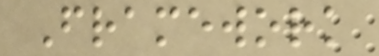Framework
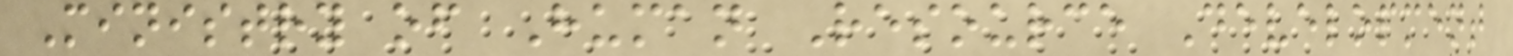Ministry of Human Resource Development
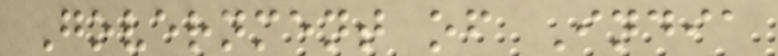Government of India
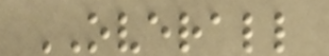OVERALL
